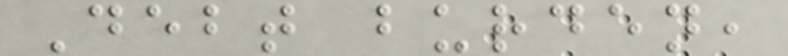Debt burden,
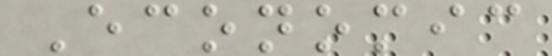Economic
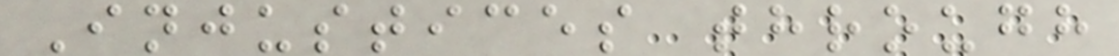Injustices through
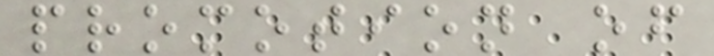promotion of
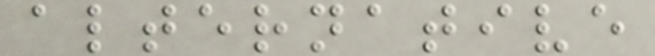alternative
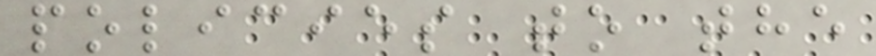policies to the
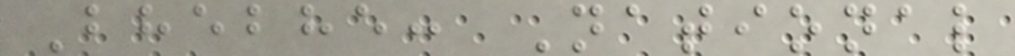Bhebhe: National
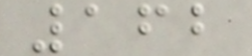162
